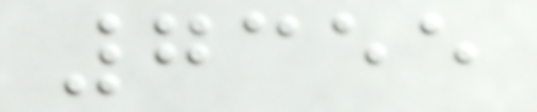7355
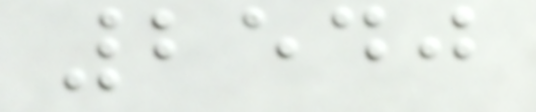2540
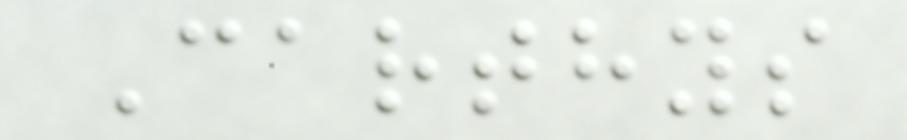Carthys
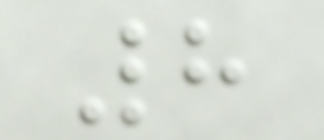8
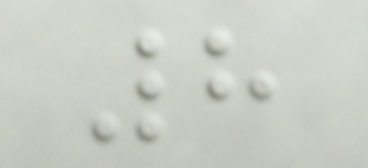8
